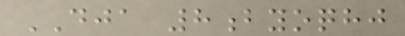DJA 8byoqhj
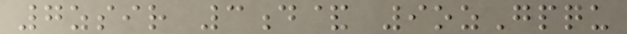7zsir 3d& 9ozGpqu
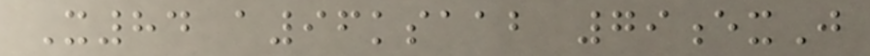X84 a96ksaab 79exJ
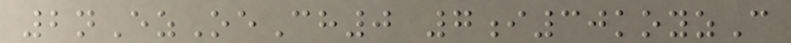2nEzOeCh0 7i30koyzC
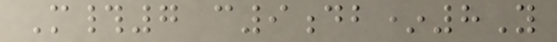M#7 c9db*8Y
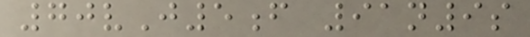70vJ5f 91n9s
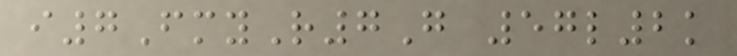i7FmyR7G 57l2k
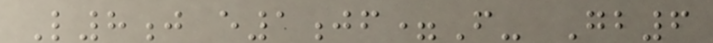L8j e1jf=F- Gb6
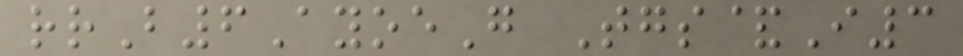rrB6AyoeG Tgs&I3
